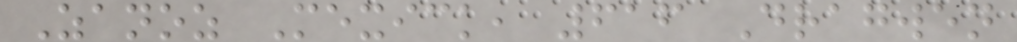Zanoz Mexick, 616 Dragwen
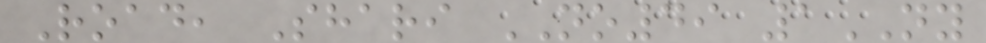Road, Shari NO49 1NY
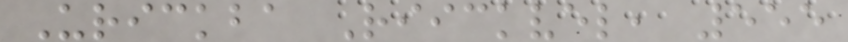Urickba Riickvel, 555
